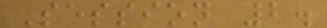Session 2.
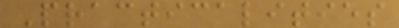Practicalities
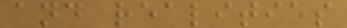and realities
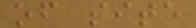of site
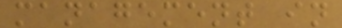management in
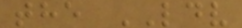the LDV
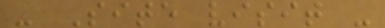- Site visit -
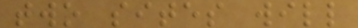two sites will
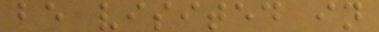be visited in
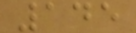145
